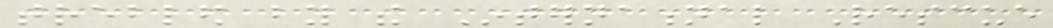trebled by the International Rescue
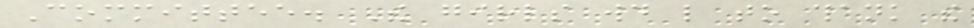Committee. The girls would like to thank the
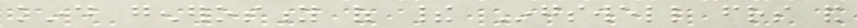kind generosity of their Ingswell friends and
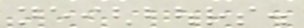neighbours.
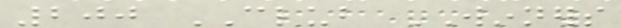200 CLUB WINNERS
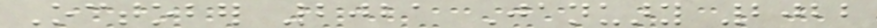October 2021 January 2022
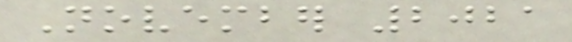November 2021
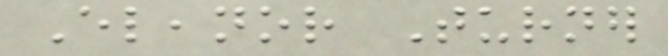Eleanor Turner
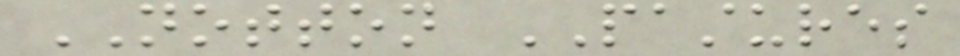NOTTON PASTURES
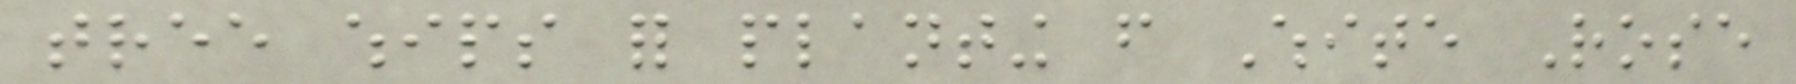tree whips for planting from White Rose
